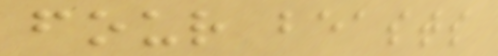four beasts
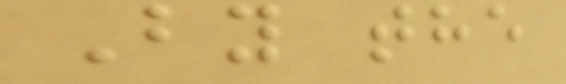By the
